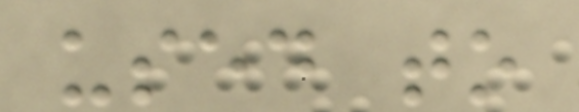used to
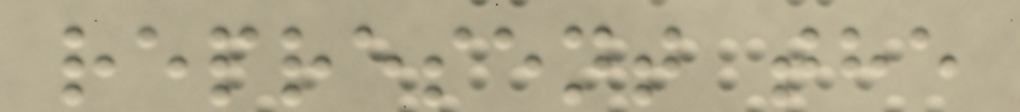represent the
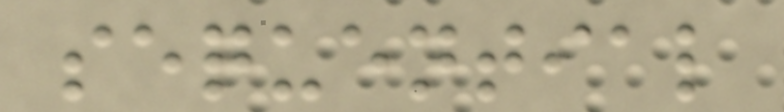sequential
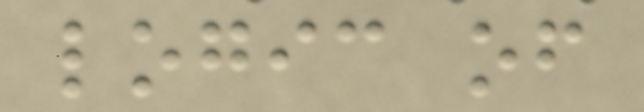logic of
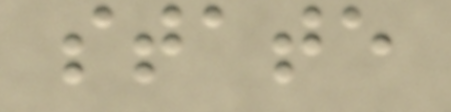state
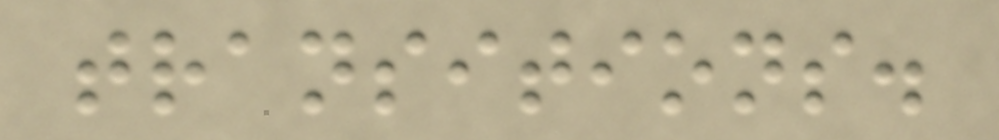transitions.
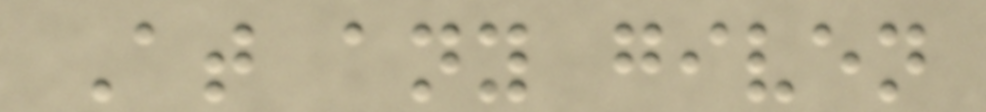At any given
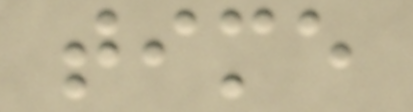time
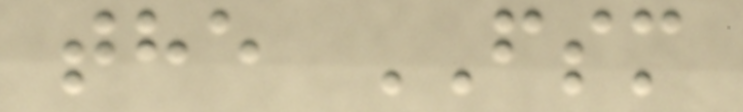the FSM
